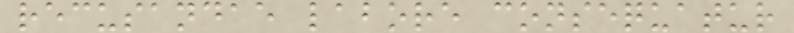recusandae labore consequatur
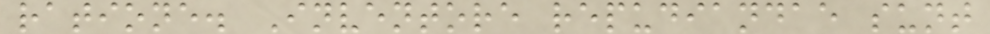ratione. Inventore repudiandae sunt
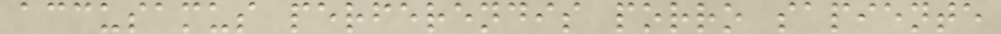accusamus perferendis porro sapiente
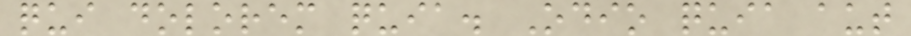qui dolorem quia. Odio quia aut
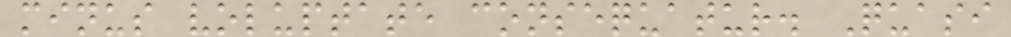minus voluptate consequatur. Quasi
